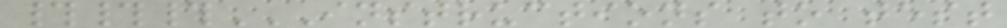###INSTRUCTIONS TO TEST
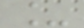_
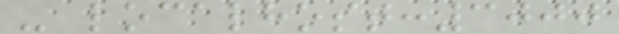- localhost:3000
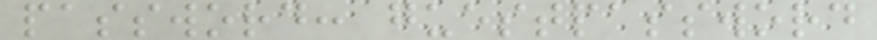password: guestpassword
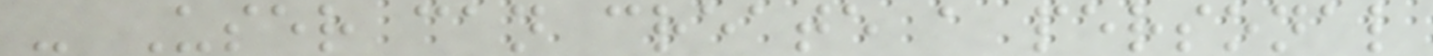- User can create a personal
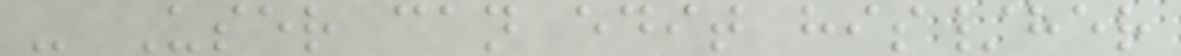- User can edit his/her
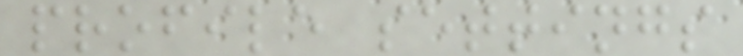profile settings
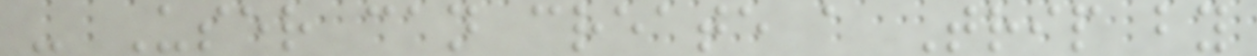- User can create a Trip by
